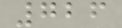726
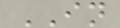IN
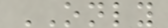ONLY
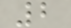2
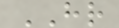HR
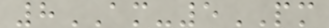8AM-5PM
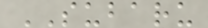SUBARU
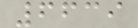6639
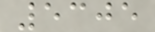5305
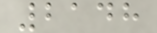2148
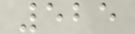525
